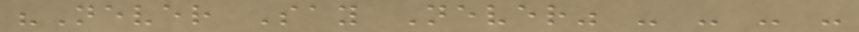"Never Say Never" - - - -
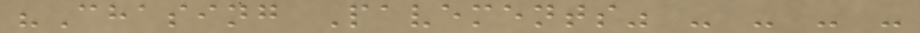"Chasing Pavements" - - - -
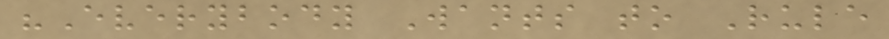"Everybody Wants to Rule
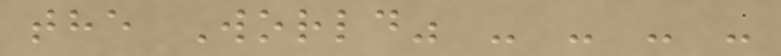the World" - - - -
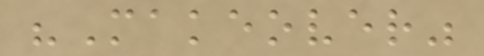"Makeover"
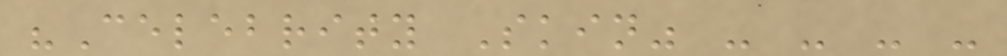"Celebrity Skin" - - - -
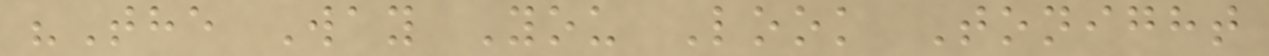"The Way You Look Tonight
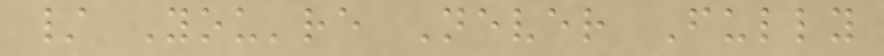/ You're Never Fully
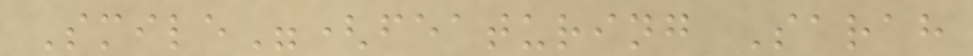Smile"(featuring Sarah
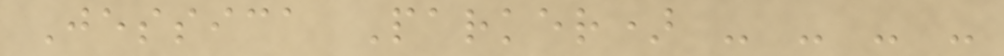Jessica Parker) - - - -
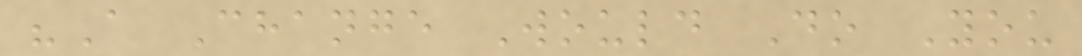"A Change Would Do You
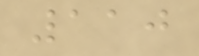110
